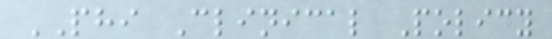PHI Clinical Policy
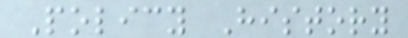Policy History
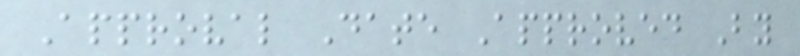Approval Date Approved By
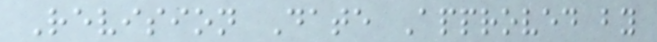Revision Date Approved by
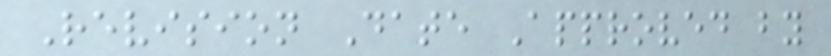Revision Date Approved by
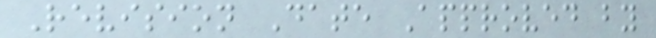Revision Date Approved by
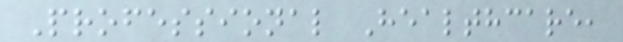Professional Healthcare,
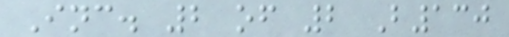Inc. 2 of 2 B130
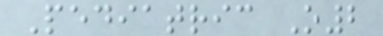Pediatric O2
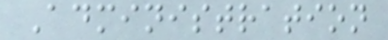Administration
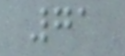71
